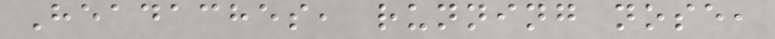Headaches, running nose,
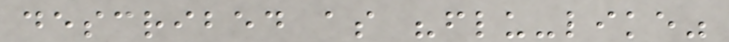described as "flu-like"
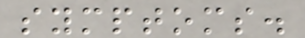symptoms.
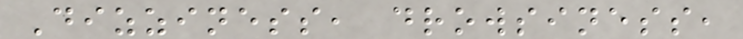Dizziness, drowsiness,
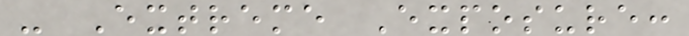- Extreme Exposure:
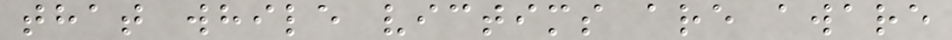that while victims are aware
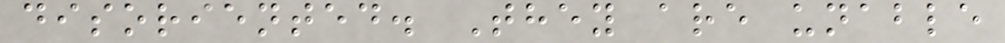disoriented. They are unable
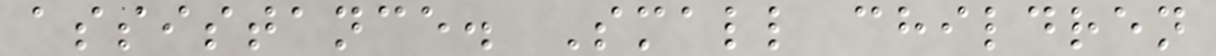assistance. Small children
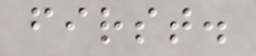first.
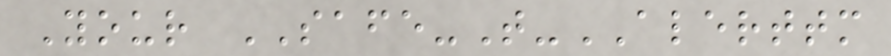Your SAFE-T-ALERTTM
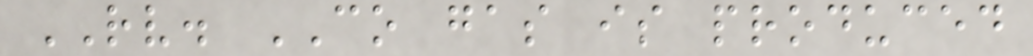RV. CO gas is produced
